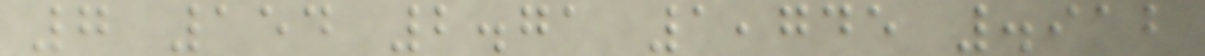7 154 2.71 1,745 .912
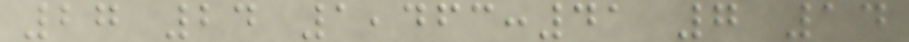27 24 1,463:41 7 14
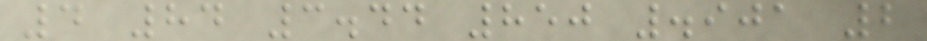4 84 3.44 850 .901 2
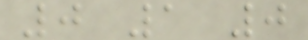0 1 0
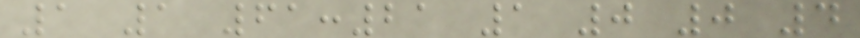1 1 61:21 1 0 0 4
